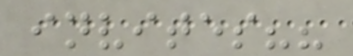invites??
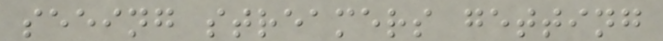seeing streamers getting
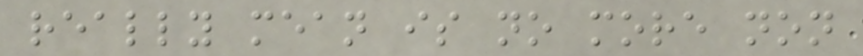really mean is no more non
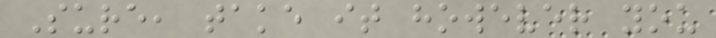Sure, take it however you
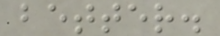better.
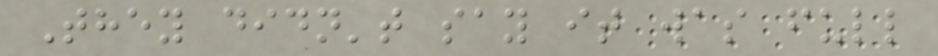They didn't say it was full
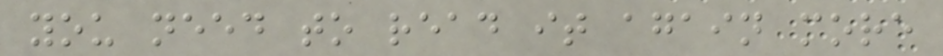you need to read it again more
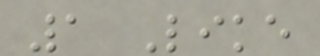1 Like
